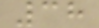38
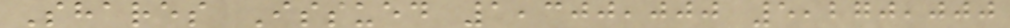Shares Issued 1,300,000 5,270,000
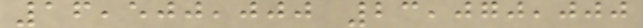16,500,000 23,070,000
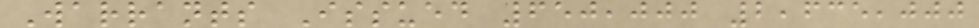Warrants Issued 650,000 2,635,000
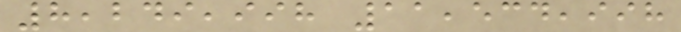8,249,998 11,534,998
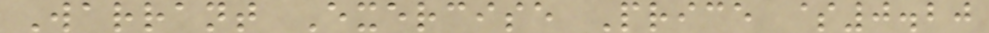Warrant Exercise Price $0.20
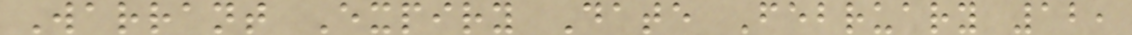Warrant Expiry Date February 12,
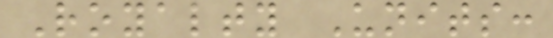Royalty Units:
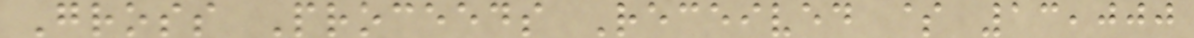Gross Proceeds Received $ 13,000
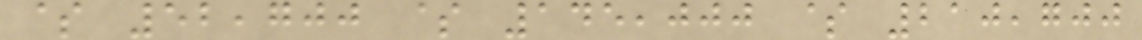$ 52,700 $ 145,000 $ 210,700
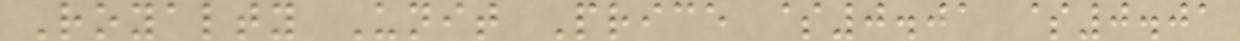Royalty Unit Price $0.01 $0.01
